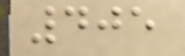405
